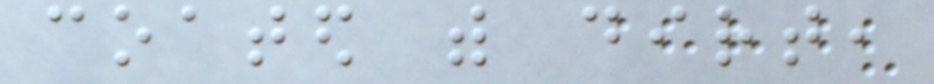coated with dirt,
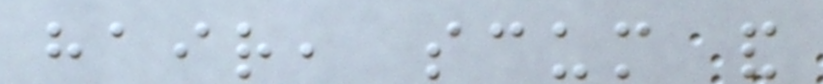hair, scum and
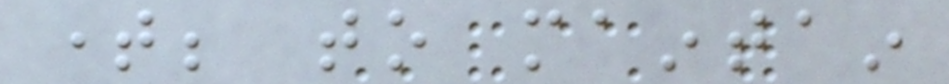time; to maintain
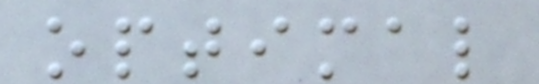optimal
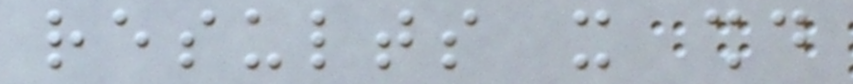results it should
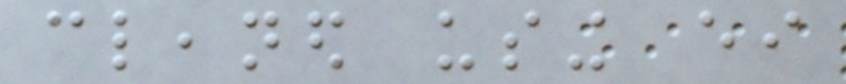cleaned using either
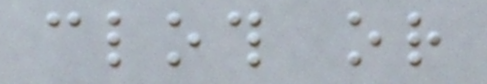cloth or
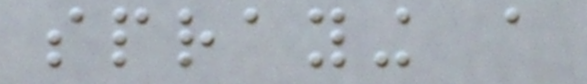spraying a
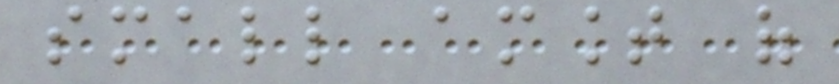small amount of
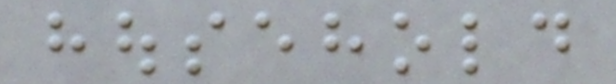household
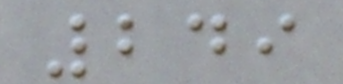249
